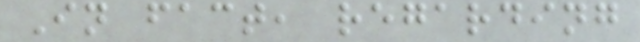In fact, regarding
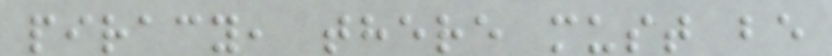piracy, there must be
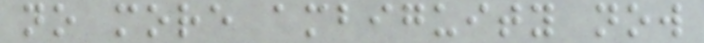no more ambiguity now
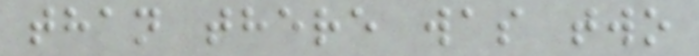than there was two
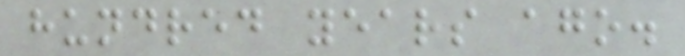hundred years ago.
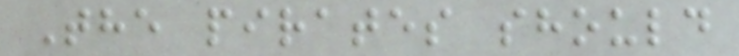The pirates should
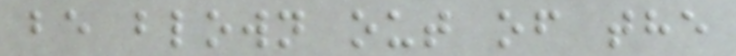be blown out of the
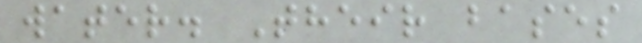water. Their bases
